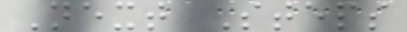Next Steps
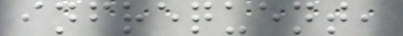infrequent,
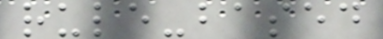rule-based
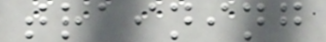training
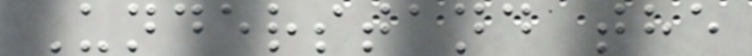Understand the
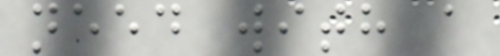need with a
